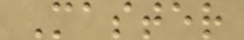Master
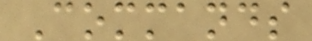Commands
